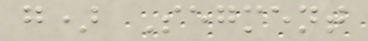g) Segment
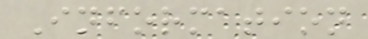Information
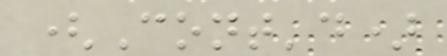(Cont'd)
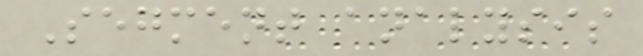Segment analysis
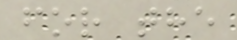for the
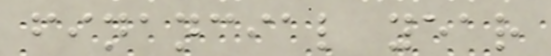financial year
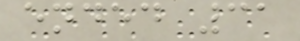ended 31
